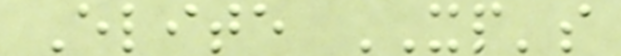Elite XP's
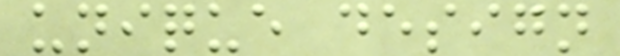unique design
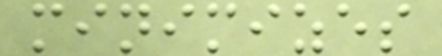minimizes
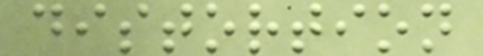distortion
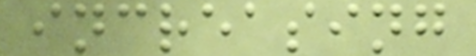increasing
